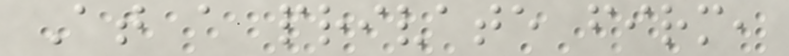At a private firm,
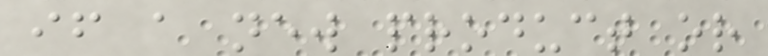if a new product or
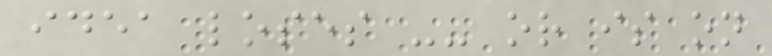idea loses -- or is on
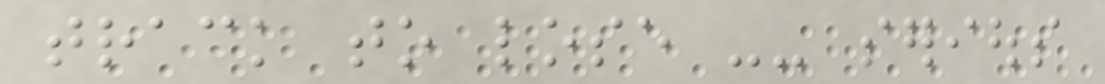track to lose -- serious
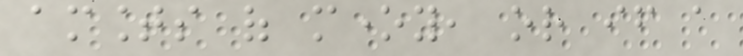amounts of money, or if a
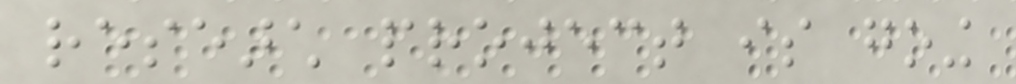research project is going
